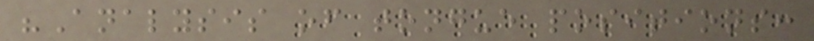"Analysis of tongue positions:
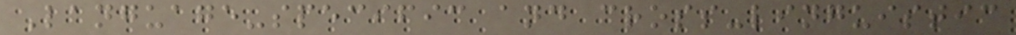Language-specific and cross-linguistic
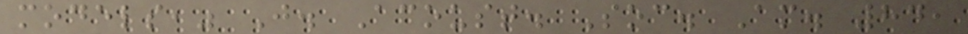models," J. Acoust. Soc. Am. 84,
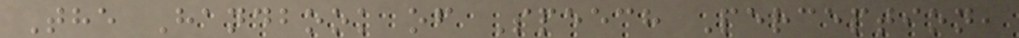The Handbook of Speech Perception,
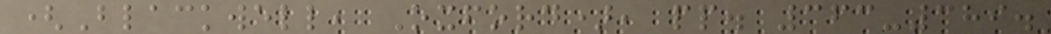(Blackwell, Oxford), pp. 363-389.
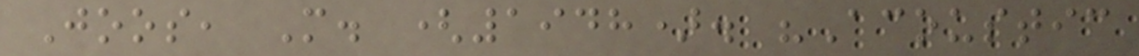Joos, M. (1948). "Acoustic
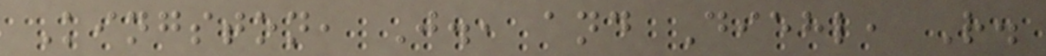Kingston, J., and Diehl, R.
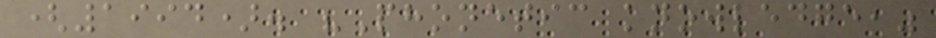(1994). "Phonetic knowledge,"
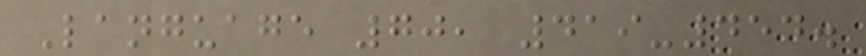Language 70, 419-454.
